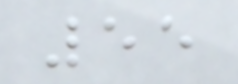55
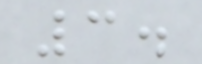3.
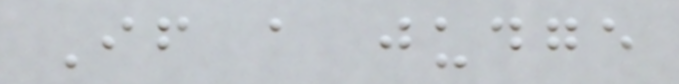If a judge
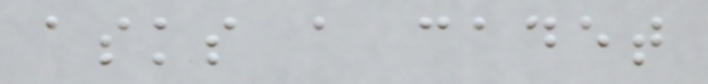asks a cadet
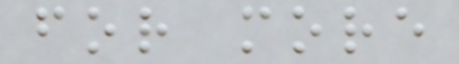for more
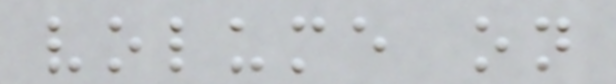volume on
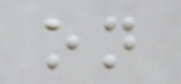on
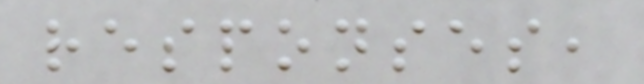responses,
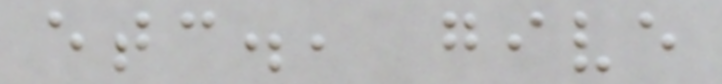etc., give
